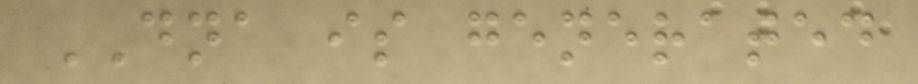DNA is generated
